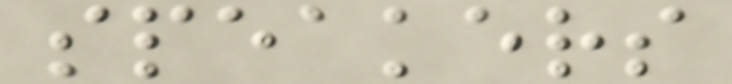speakers
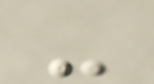-
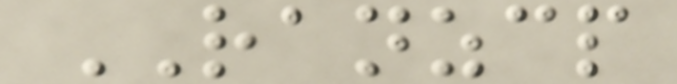RANZCP
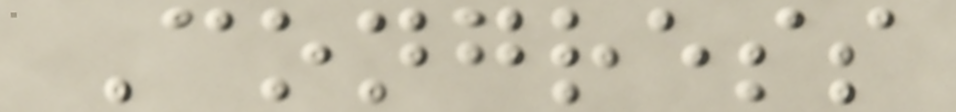Congress
